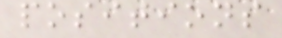positions
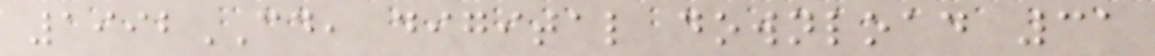1992CD, digital download 31
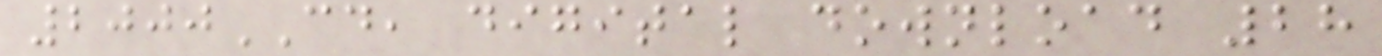2000CD, digital download 28
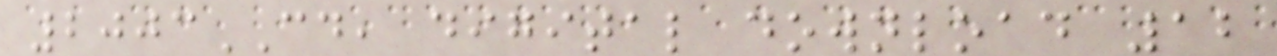2003CD, digital download 12
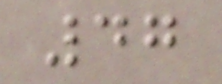47
